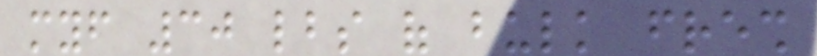myself 30 lbs of bulk fresh
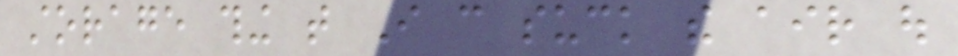storage thing that I can suck the air out
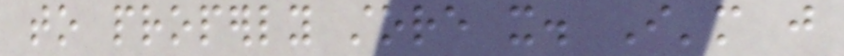to properly store it. I'm just
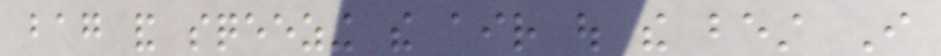bag and sqeezing the air out the best I
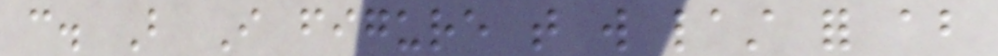can. But I figure that will last for about
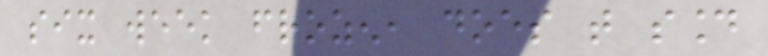six week frozen, does that sound
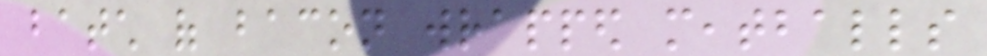batch of bacon wrapped meatballs
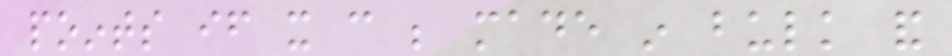points if it can be made in bulk and
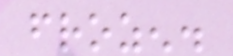frozen.
